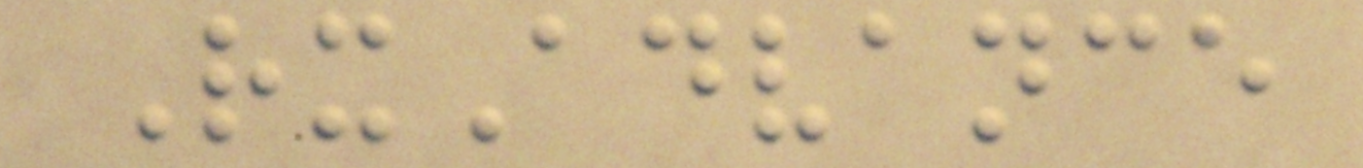RxAdvance
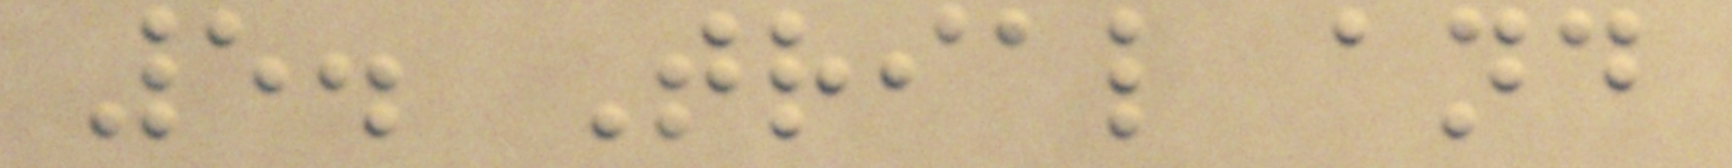5. Trial and
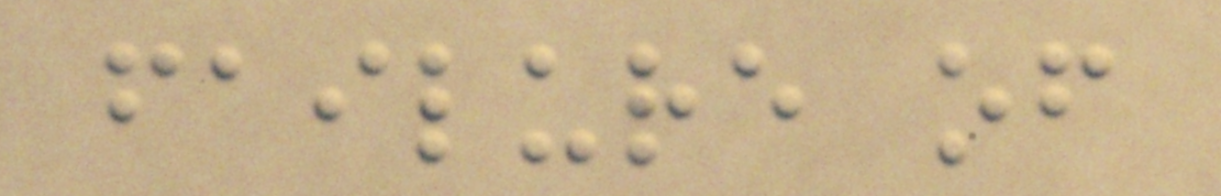failure of
